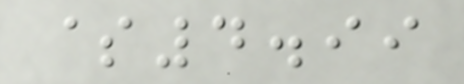$4.99
